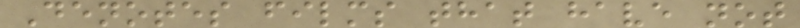Denotes films that have not
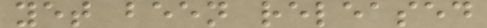yet been released
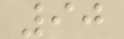90
